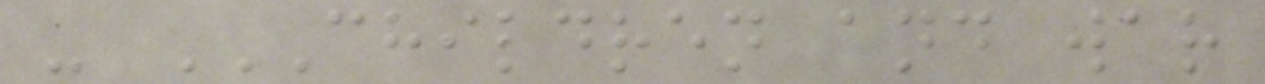- CHILDREN AND WAR
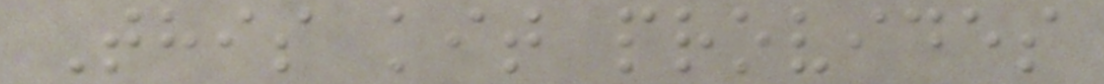This kit provides
